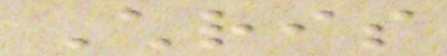Chris
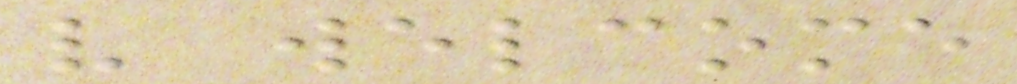very welcome
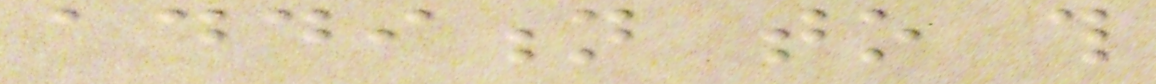addition to this
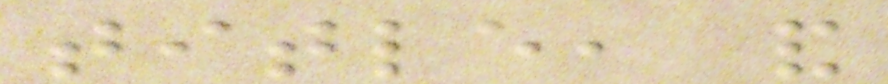title, and
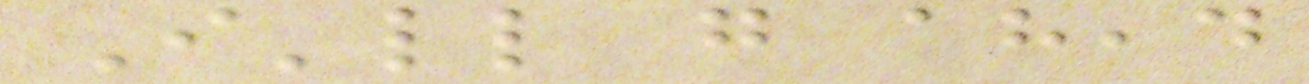I'll go ahead
